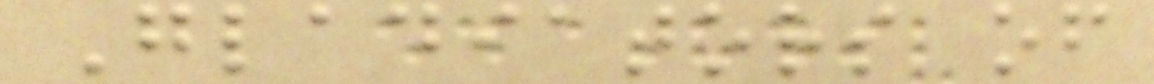Gladiators of
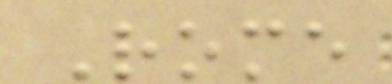Rome
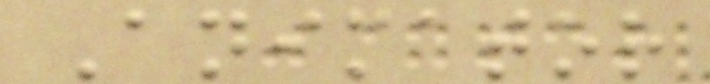Animator
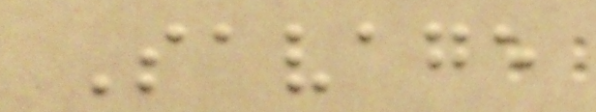Savage
